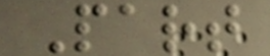Part
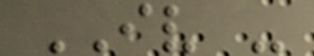IV -
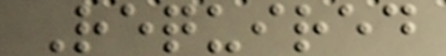Required
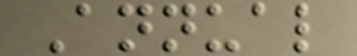Annual
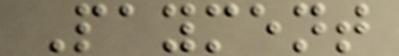Payment
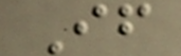If
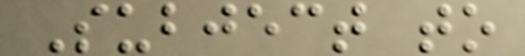Subject to
